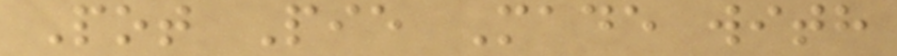Pot Pie Made with
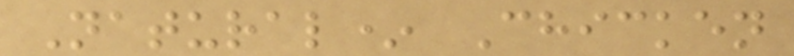Natural* Chicken
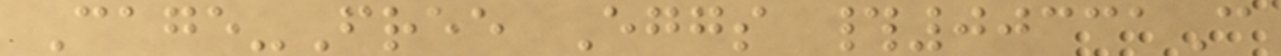Cage-Free Eggs #00331C
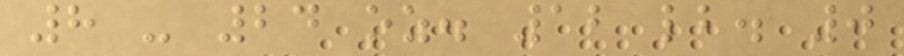8 - 24 oz. 12 lb. 0
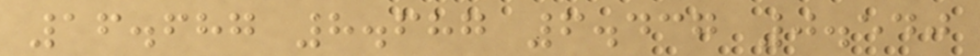16.687 8.687 6.437 0.540
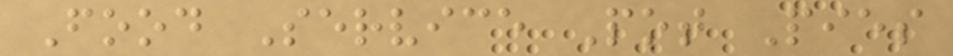Food Service Pot Pies
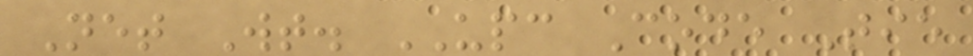Net Wt. UPC Code Tie
